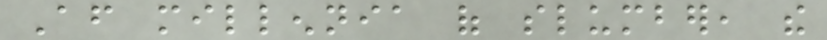After millennia of slumber, the
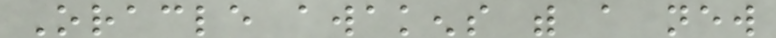Oracle awakens with a new
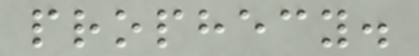prophecy.
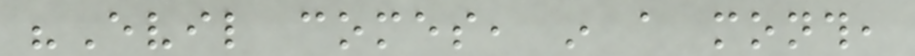"Evil comes, in a month,
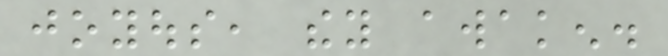joyous, they awaken.
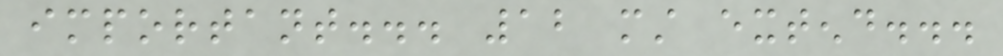important... 12 must extend...
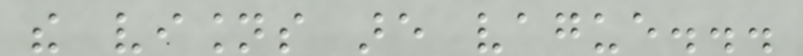the visions are vague...
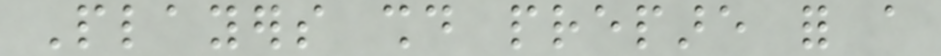Players should prepare for a
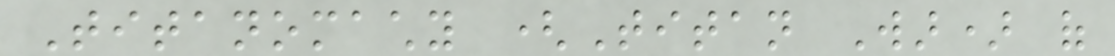Titanomachy (Titan War) of
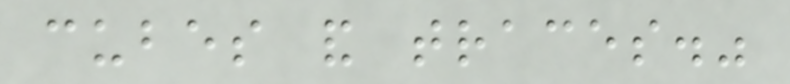cubes and traces."
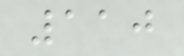110
